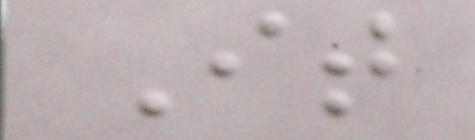It
